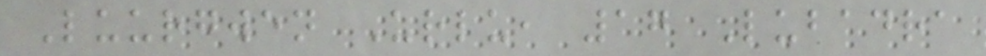Luurgwen Urlu, 17 Lubadra
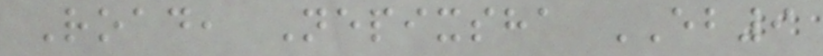Road, Nepixsha EB9
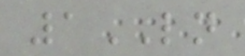1LN
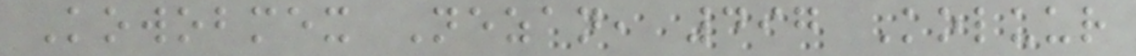Kowobmex Nezan, 497 Koluur
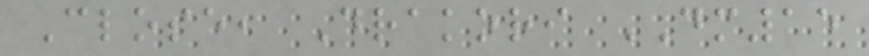Close, Drakori DM15
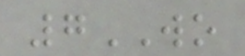7WO
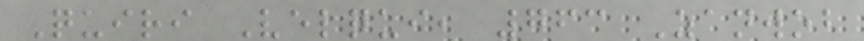Quiri Velqui, 763 Zanwob
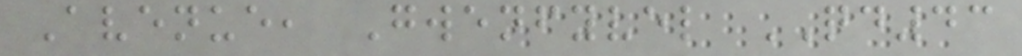Avenue, Gwenfyvel QD43
